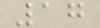17
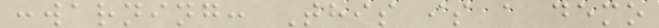:warning: This is a demo
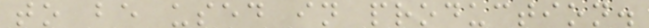to be used in production.
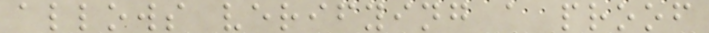allows verifying a proof
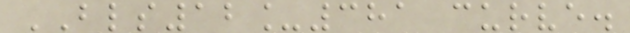BLS12_381 curve.
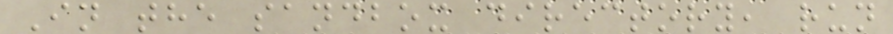In the sandbox directory, run
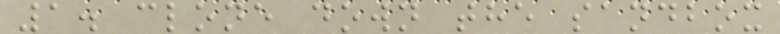1. clone down the sandbox
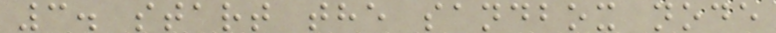3. start the sandbox node
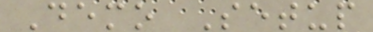Demo Setup
